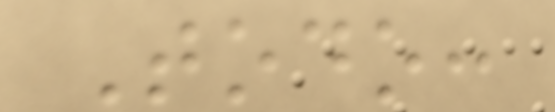Todo:
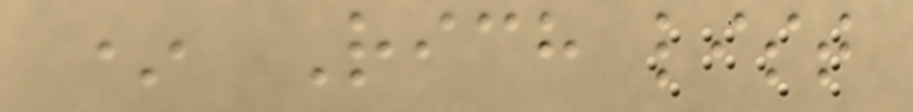* Rich list
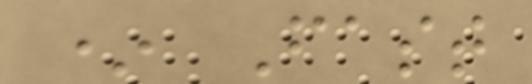* Fast
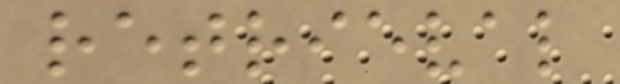retrieval
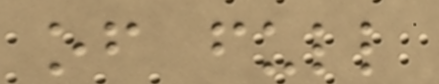of full
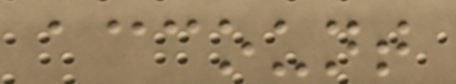account
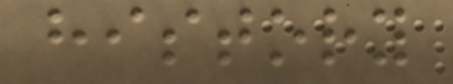history
